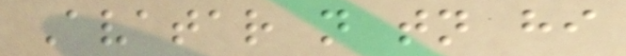Avatar n tn hi
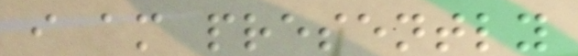i am presently
